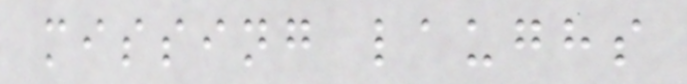missing laughs
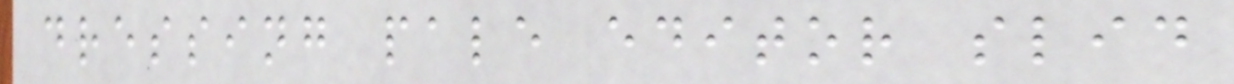dressing pale editor slid
